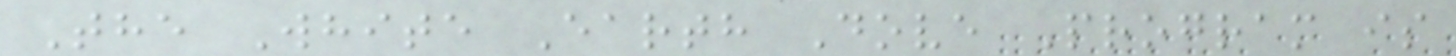The White Earth Dove Program is
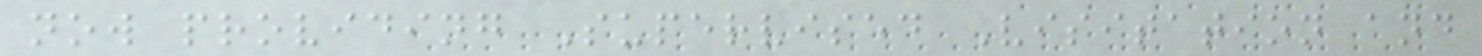now providing Supervised Visitation and
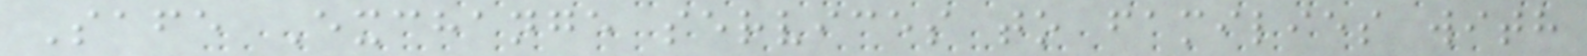Safe Exchange services to families with
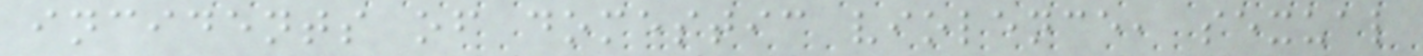incidents of domestic violence, sexual
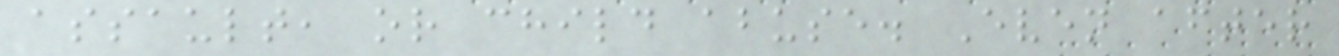assault, or child abuse. Even after
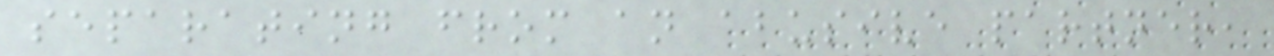separating from an abusive partner,
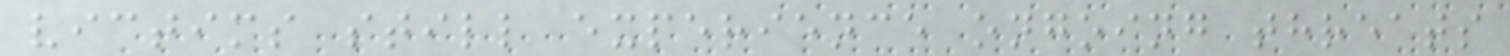victims still experience ongoing threats
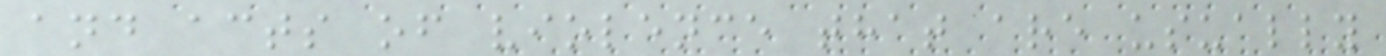and acts of violence that are usually
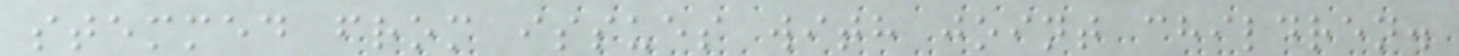stemmed from issues with joint children.
